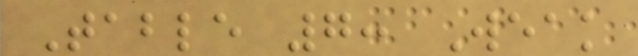Table 7: Weak
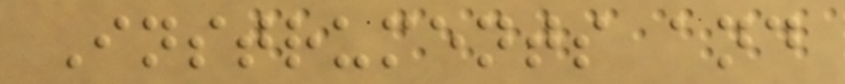Instruments and
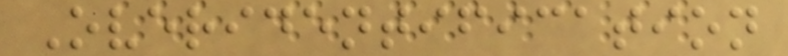Overidentification
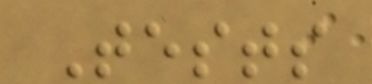Tests
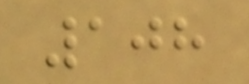108
